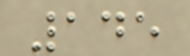145
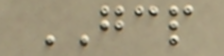GCP
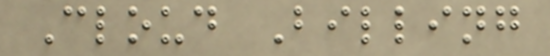Cloud Billing
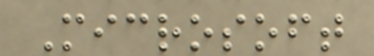Microsoft
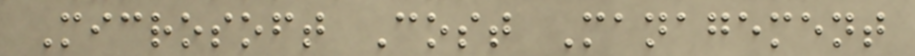Microsoft Cost Management
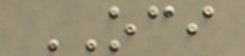OCI
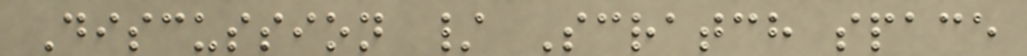Discussion / Scratch space
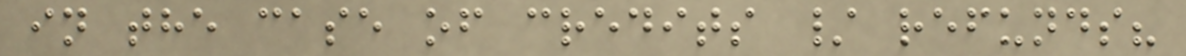in the case of credits / refunds?
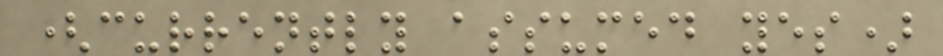(currently assumed yes)
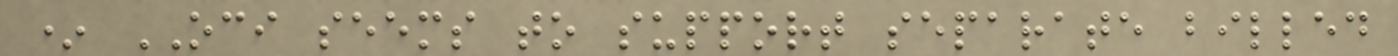* OCI seems to support separate billed
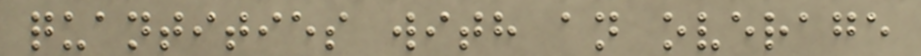quantities with an overage
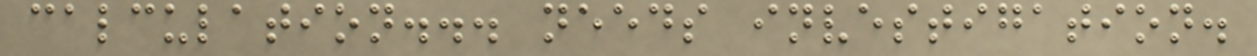calculation... needs investigation.
